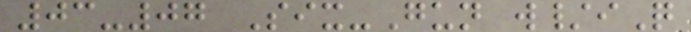03-07 Six-Gun w/iQ
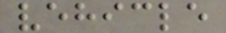vehicle
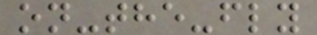on-the-fly
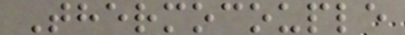Thermocouple
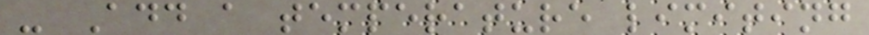- Add a temperature limiting
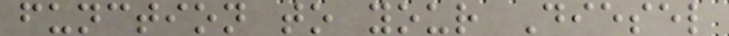function to your Diesel
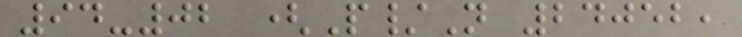94-02 (P/N 24052,
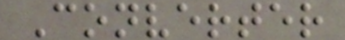Converter
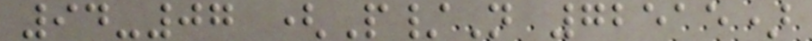94-07 (P/N 72515)
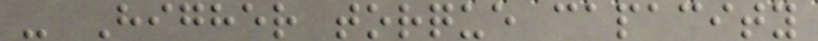- Higher torque capacity
